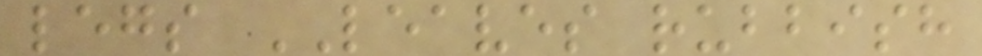legs LEAVES rubbish
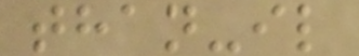than-il
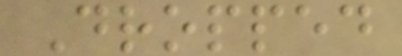Dropped
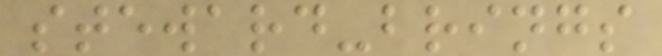steward-brings
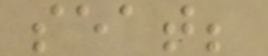seat;
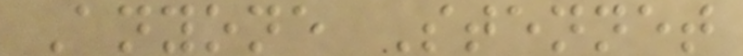Anyone Stennet
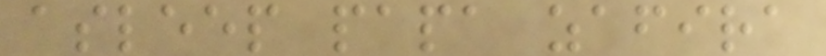asleep papa zafira
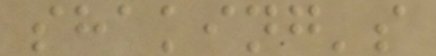shaking's
